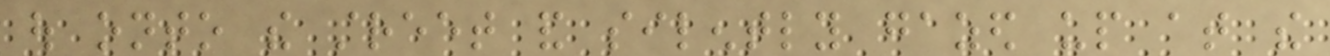out onto the street and silently gazed up at the
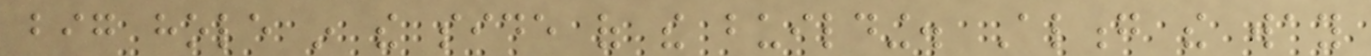big hole in the side of the building. Along the way
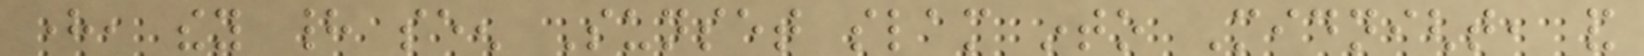here, they had seen Sunset slam into Midnight, and
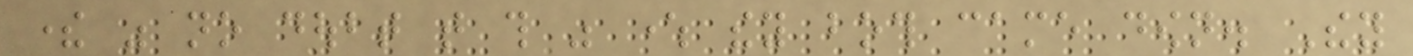there was no doubt that this was where they both came down. They
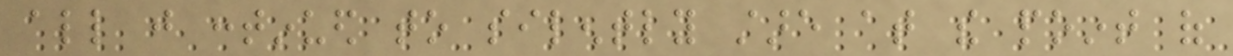all just continued to silently stare at the point of
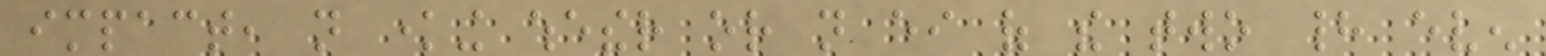impact, not knowing whether or not either of the two had even
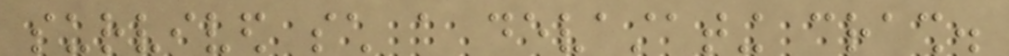survived such a devastating crash.
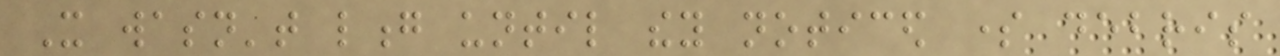It wasn't long until they noticed some debris
